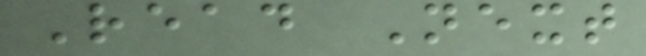Read Next
